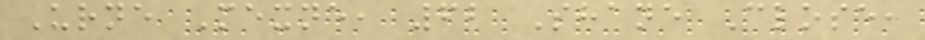Urne Mexne, 62 Shane Close,
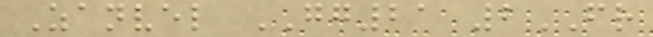Zanvel GG21 2FR
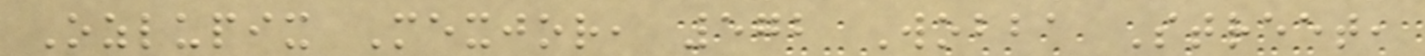Ozlupix Mexjor, 572 Wobba Street,
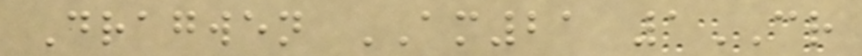Dragwen AM21 1CR
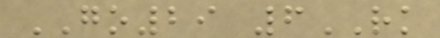GO29 6RK
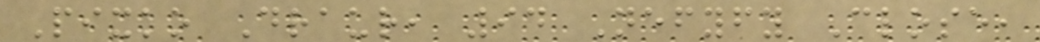Pixko Draur, 94 Nefyfy Close,
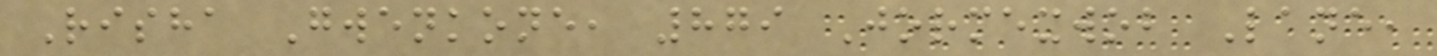Risha Gwenkone, 879 Jormexwob Lane,
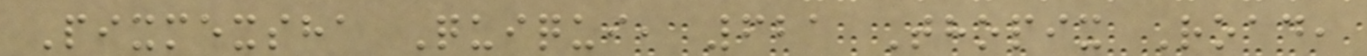Pixmexsha Quiqui, 621 Thopix Road,
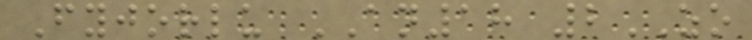Fyjorlu AN18 2ZO
